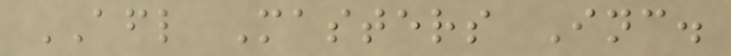AFL Masters Inc.
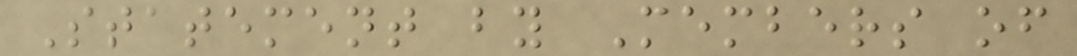Statement by Members of
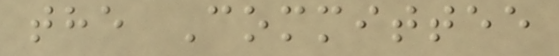the Committee
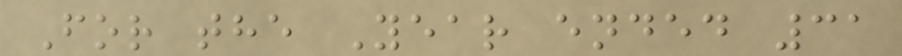For the Year ended 31
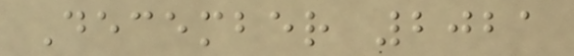December 2021
